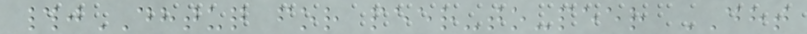#jDHTUQ for peer-to-peer DHT
